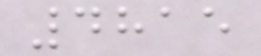4815
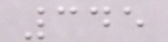345
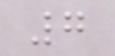7
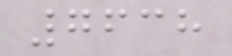7638
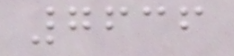7636
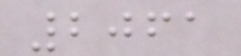2061
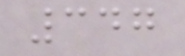347
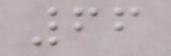66
